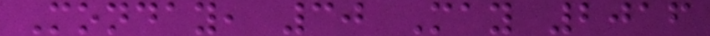Monday, 30 May 2016
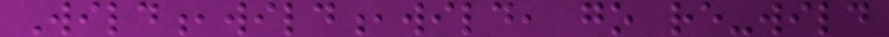Wild,wild,wild, go re-wild
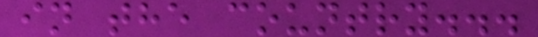in the country...
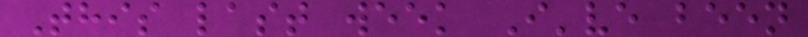This last week I've been
